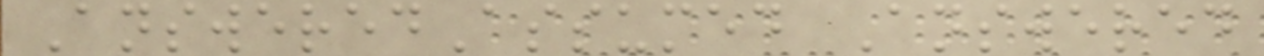AnsweredAssumed Answered
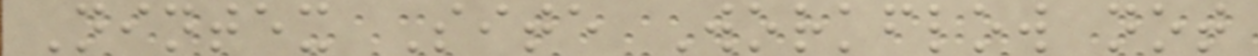Nintex Site Workflow not
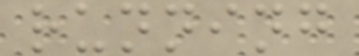running
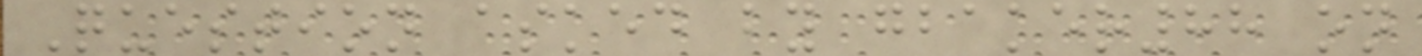Question asked by gbaker88 on
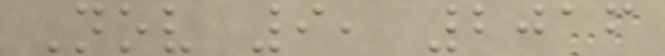Nov 9, 2016
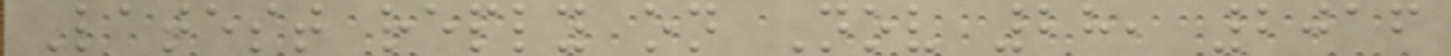Latest reply on Nov 28, 2016
